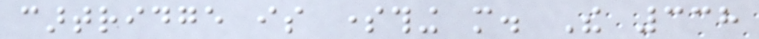cartridge is something more. The 338
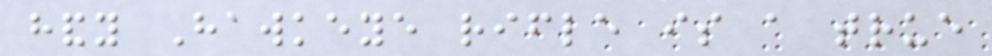handy Hawkeye rifle is a true
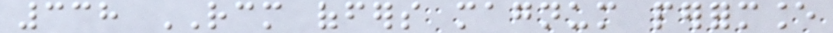338 RCM offers magnum performance
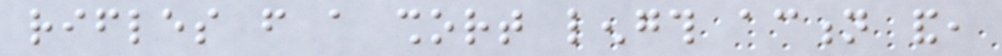rifles from a short length action and,
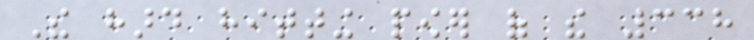The hard hitting power of the 338
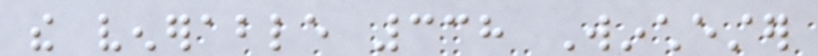the venerable 338 Winchester
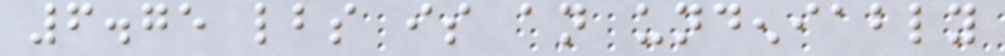6.75 lbs is an undeniably
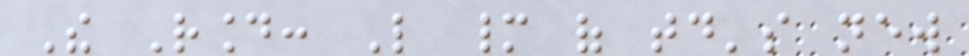The Round: Like many of today's new
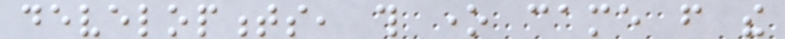developments, this one came from the
